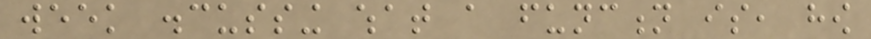week discussing what a function is, how
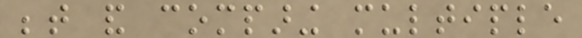between and comparing multiple
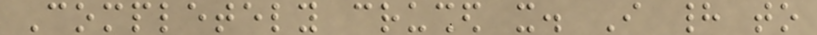Completely crushed it. I had to
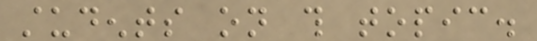students on this topic.
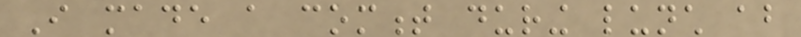I made a comment during lunch about
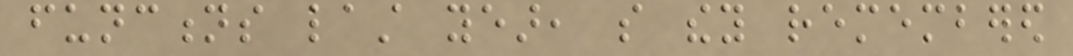functions last year, so they remembered
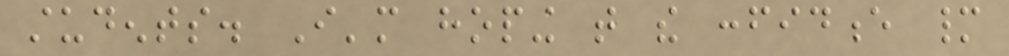students. I'm hoping that the confidence many
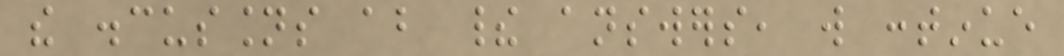the discussions about their answers, will continue
